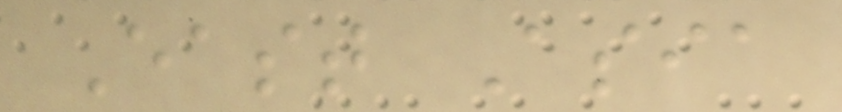East Asia
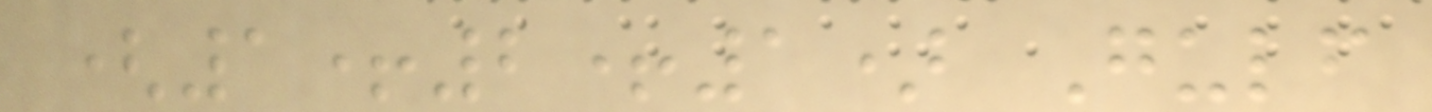(1+2+1) Gulf
